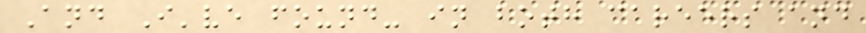And I've found- in both careers and
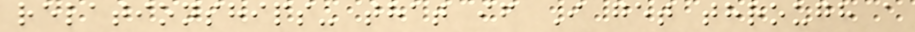relationships- that if I get through a
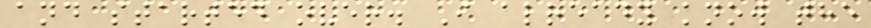and started over. I already know the
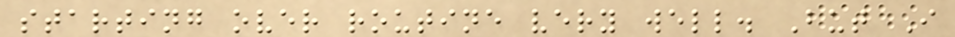starting over routine very well. But I
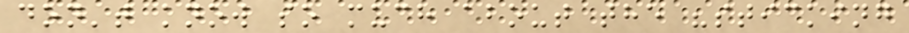don't know so much about the "sticking
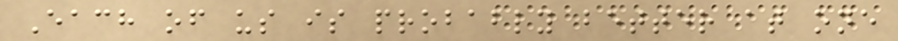Each of us is probably better at one
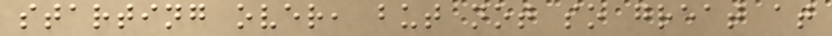starting over, but not so great at
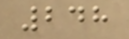248
